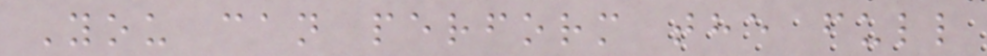You can perform the full
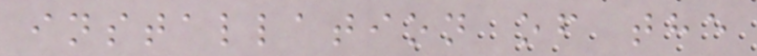installation of the
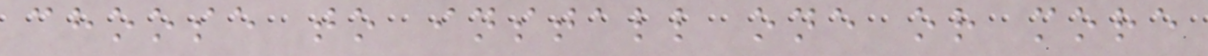choose to install one or more
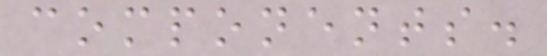components.
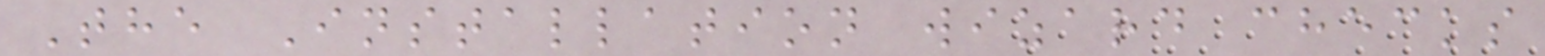The Installation wizard checks
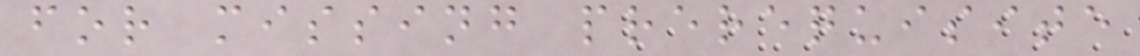for missing prerequisite
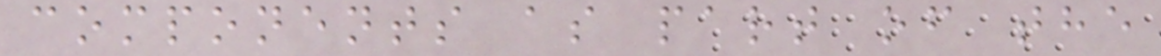components as part of the
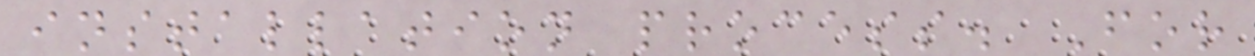installation process. For
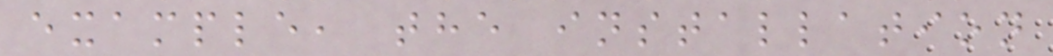example, the installation
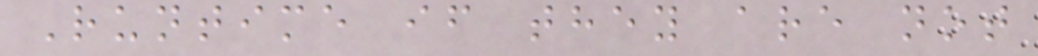Runtime if they are not
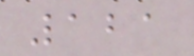121
